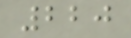220
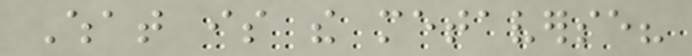What is the metaverse?
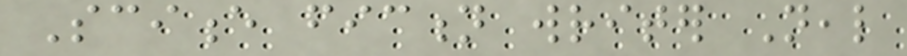Science fiction writer Neal
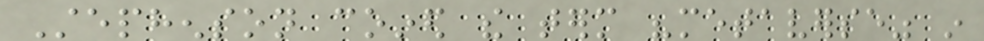Stephenson coined the term "metaverse" in
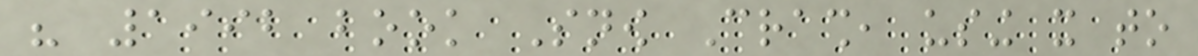his 1992 book Snow Crash, using it to
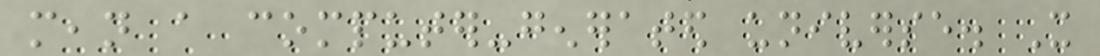mean a computer-generated universe. It
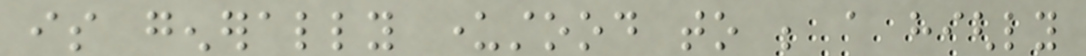is generally understood to be a highly
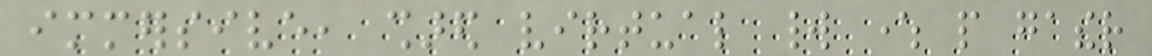immersive, shared virtual world where people gather
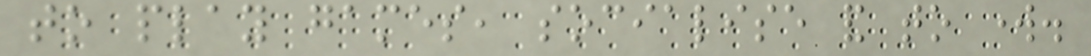to play games, socialise and to work.
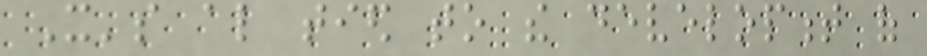It's also tied to the development of
